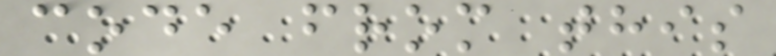code from this
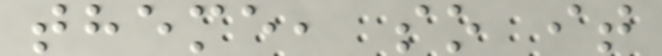theme, so it
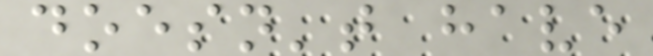doesn't have
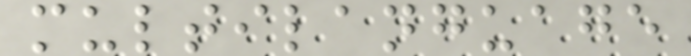multilanguage
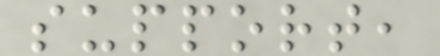support,
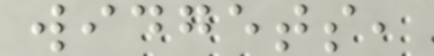widgets,
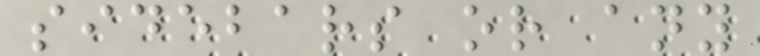sidebars or any
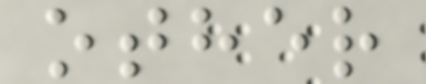other
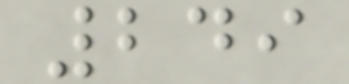249
